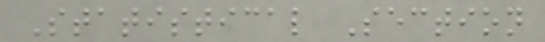Statistical Section
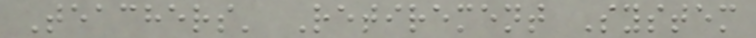Teachers' Retirement System
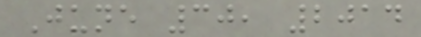June 30, 2014
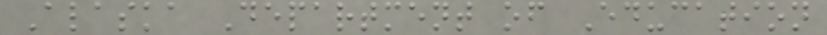Alaska Department of Education
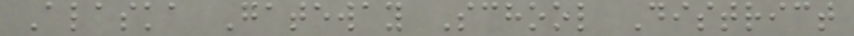Alaska Gateway School District
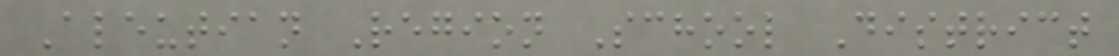Aleutian Region School District
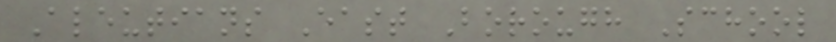Aleutians East Borough School
